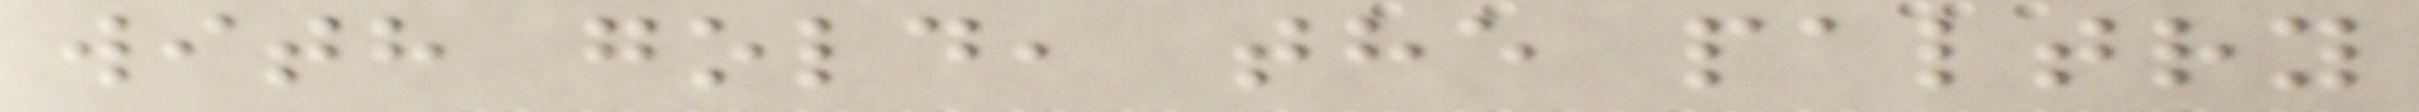with gold, the paltry
